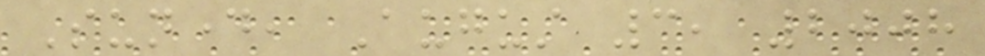Sunday, August 3, 2008
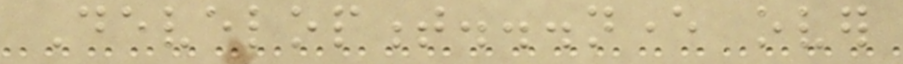Development...never over
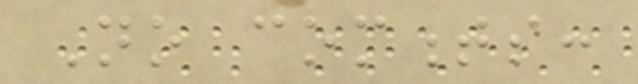No comments:
